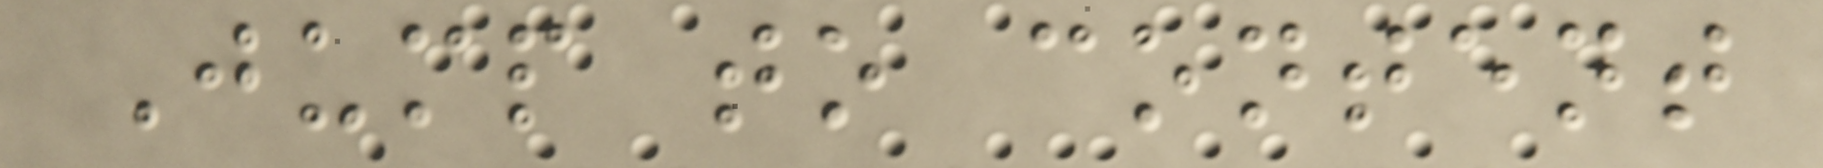Jump to content
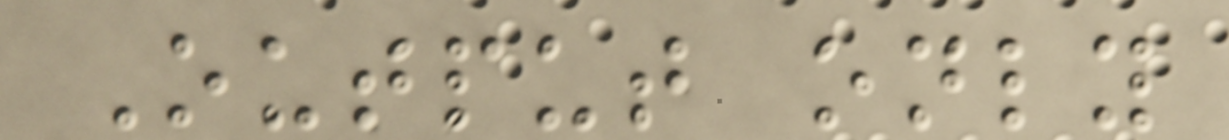Output only
